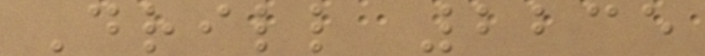Drill 2235
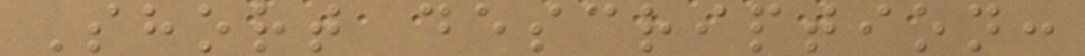Short description:
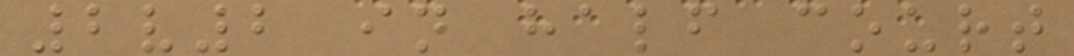2v2 in half court
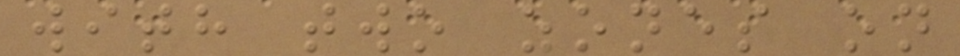with two zones on
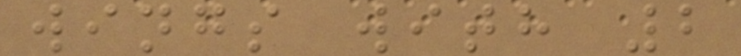wings with 2
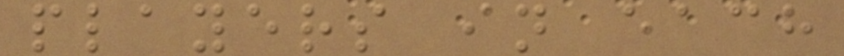players in each
